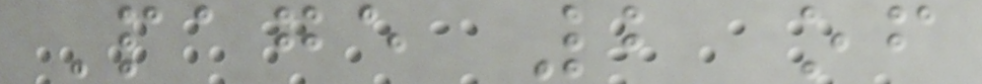Page 2 of
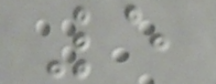5
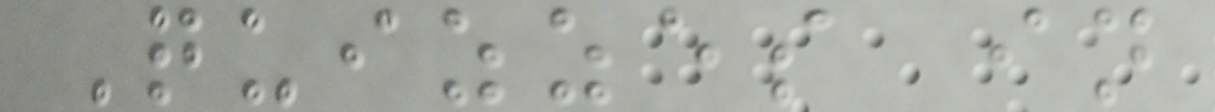Quizzes in
